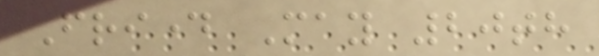Friday May 20th
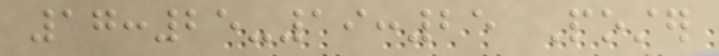17:25-19:25 Poster
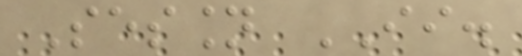Session II.
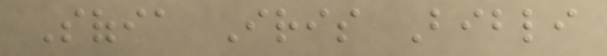Sofia Iris Bibli
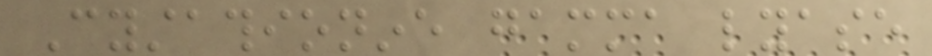Cystathionine gamma lyase
